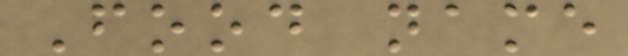Food name
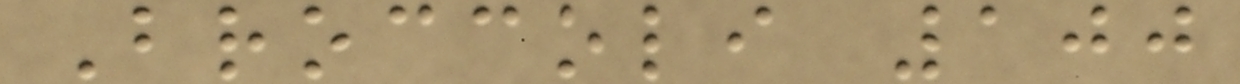Broccoli 100
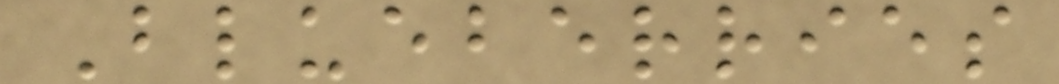Blueberries
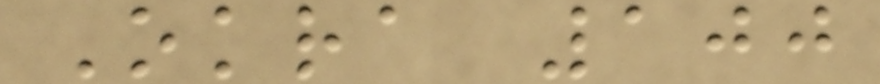Okra 100
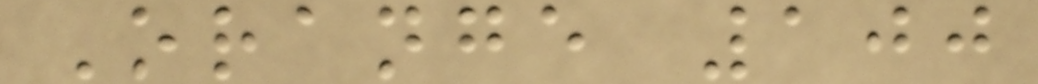Orange 100
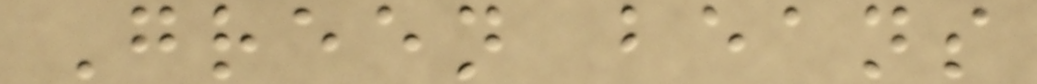Green beans
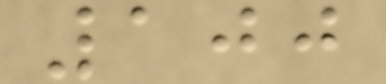100
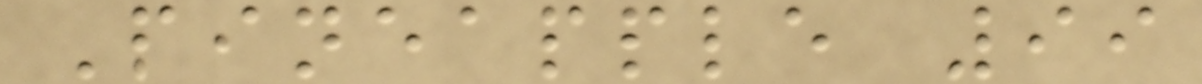Pineapple 99
